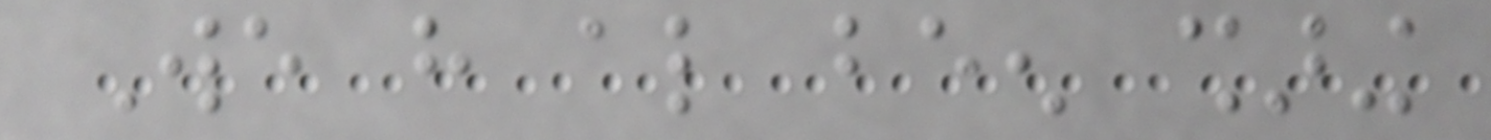We have also been sharing
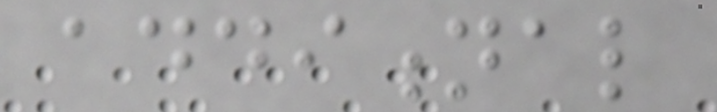additional
